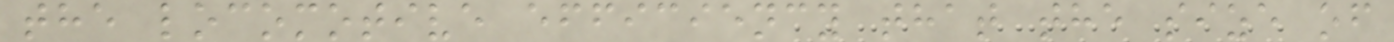the locomotive efficiency that the size of
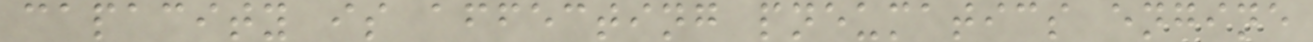capacity is affecting pneumatics engine
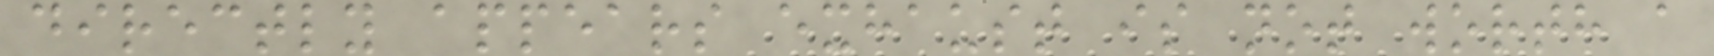directly appears exhaust is not worth a
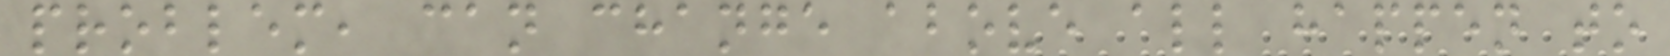problem, can change above all happen to
